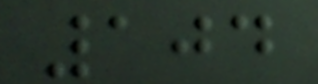104
